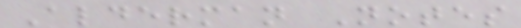Alderman Notes
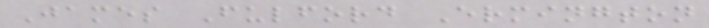James Fulford Ermington
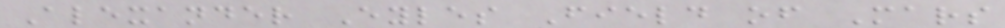Alexander Eyles Field of Mars
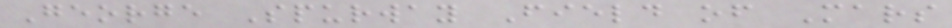George Spurway Field of Mars
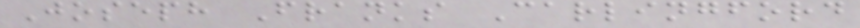Joseph Franks Carlingford
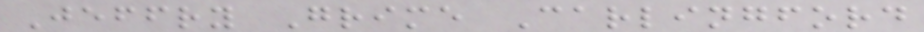Jeffry Grime Carlingford
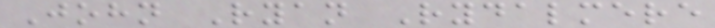John Ryan Rydalmere
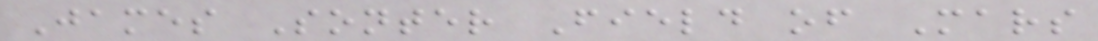James Sonter Field of Mars
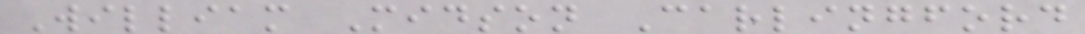William Midson Carlingford
